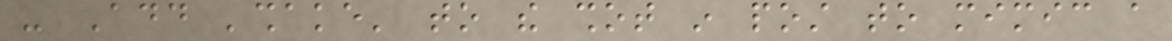- Add 'shake' to the shot in post to mimic a
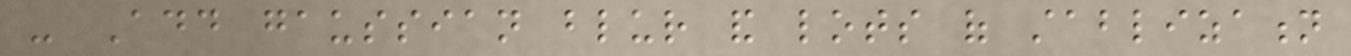- Add gaussian blur and lots of stablization
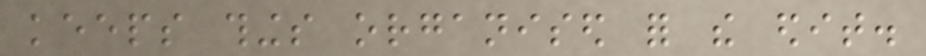keeps things organised for the edit.
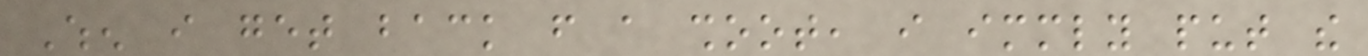When i get back from a shoot, i immediately put the
